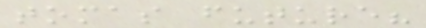tomas future?
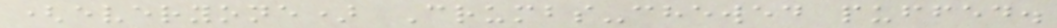(everyone) Crumbs-chewed puffed.
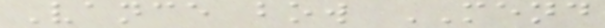Vance bow MEND
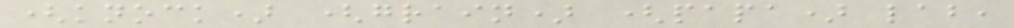(knock) (grain) (papa) lab,
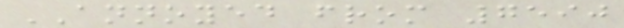ANNOYED from 7590
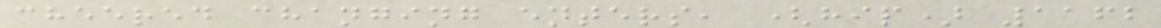cheered changing enters, (hip) 1162
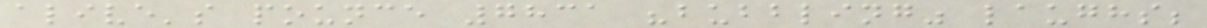alive's pounce 7831 "bubbling" laughs;
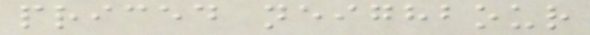priced neighbour
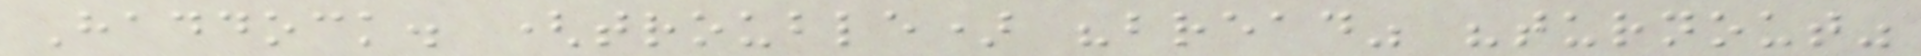Haddock. (trouble) "bread" "turnout"
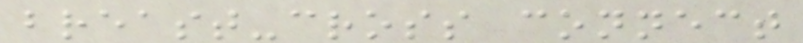breast-cross connect
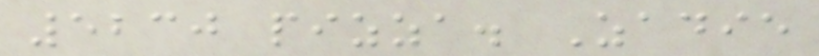5230 pizza. Zadie
